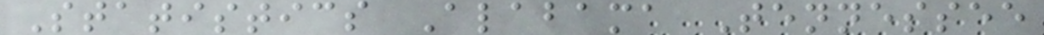Statistics Alabama Tennessee
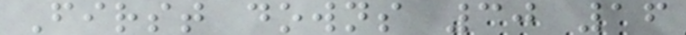First downs 30 16
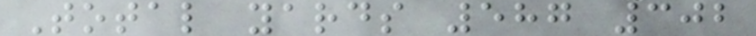Total yards 587 302
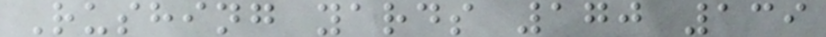Rushing yards 170 139
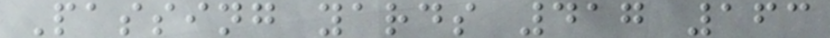Passing yards 417 163
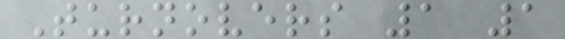Turnovers 1 1
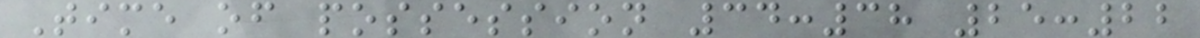Time of possession 34:38 25:22
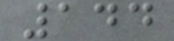144
